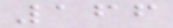166
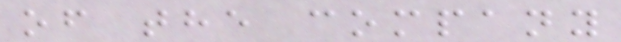of the company
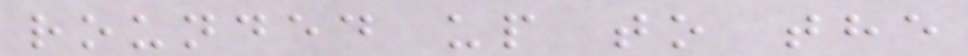rounded up to the
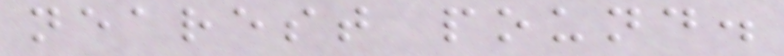nearest pound.
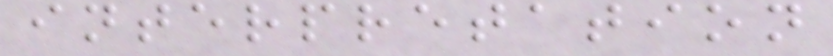interpretation
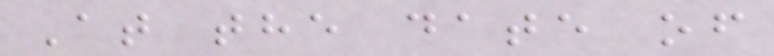At the date of
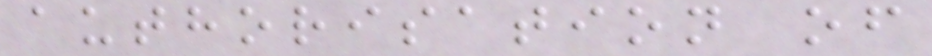authorisation of
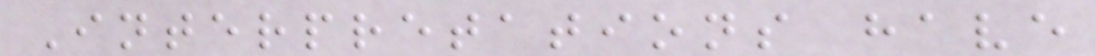Interpretations have
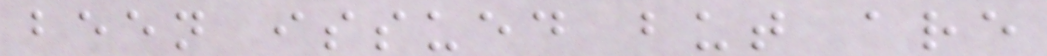been issued but are
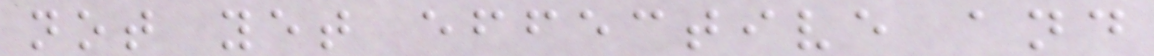not yet effective and
